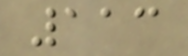113
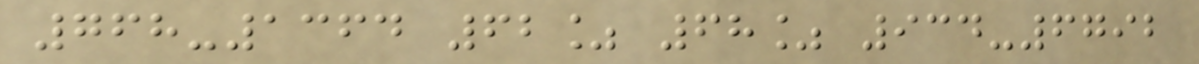768-1364 62% 68% 934-6792
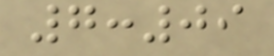7:09
